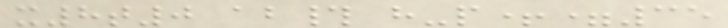x8t0 ab# h-p+=35
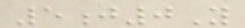5j0Y
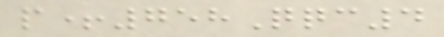p+758Qqc4
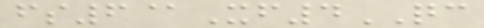fs6@Xf4QC
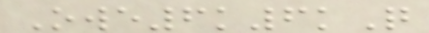Owe6k6kQ
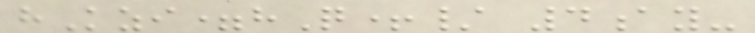hKzi=hQ+/ 4ay-
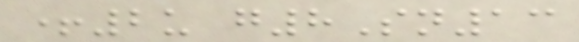+2u g8Sn13
